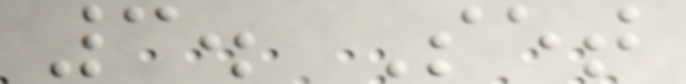3. Set
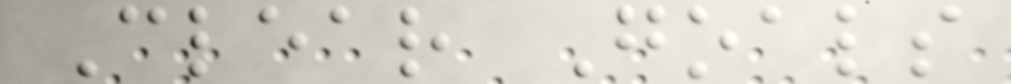Clear Goals
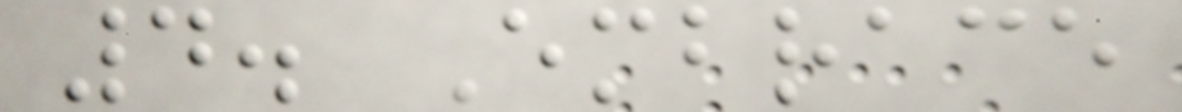4. Embrace
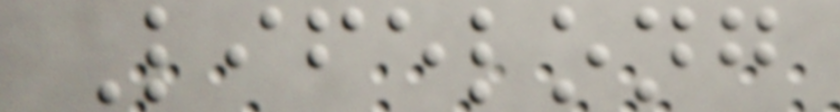Lifelong
